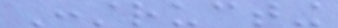Constructing
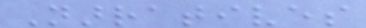Narratives
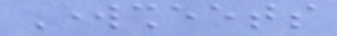Worksheets
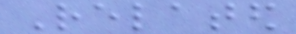Related
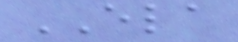ELA
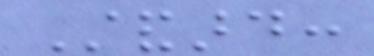Standard:
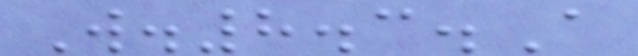W.8.3.A
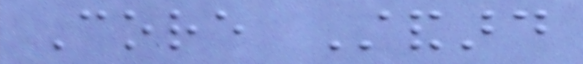Core Standard
